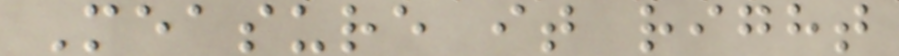Measure it right
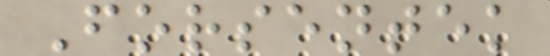Forsentek
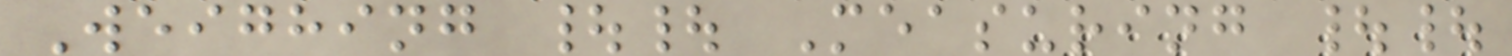Weighing || Measuring ||
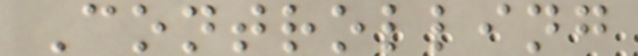Controlling
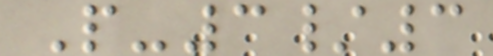P-3/3
